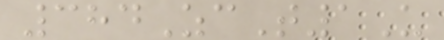384ZcT1U
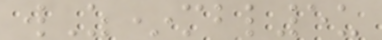wZ*mbl5u
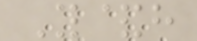Y&h
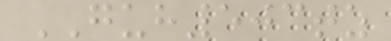GUH503tz
